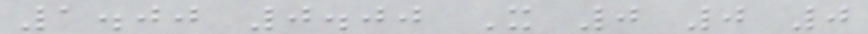1.00 0.00 X 0 0 0
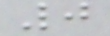0
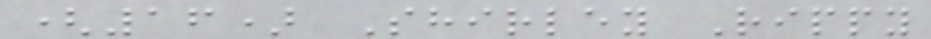(16) Shirley Rippy
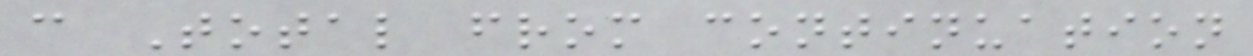c Total from continuation
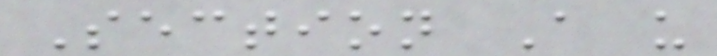Section A u
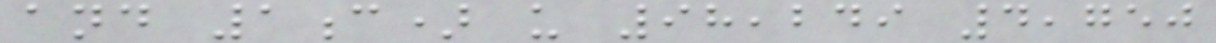and 1c) u 98,249 4,750
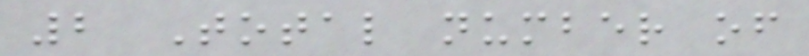2 Total number of
